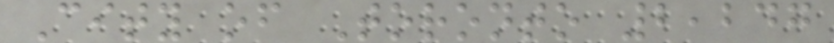City of Toronto 2,247
